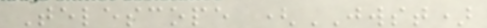Telescope (JWST)
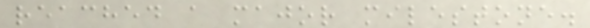reached a major milestone.
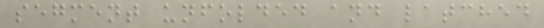segment unfolded and latched
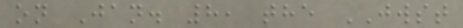on Jan. 8, the JWST
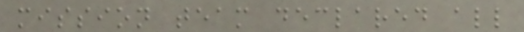mission team declared all
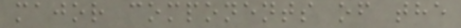major components of the
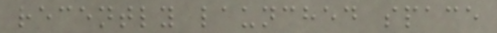recently launched space
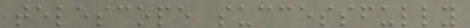telescope successfully
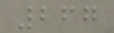267
